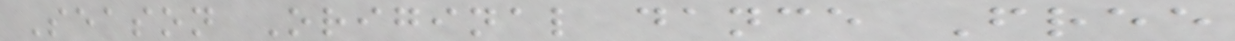Season Original dance Free
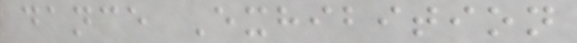dance Exhibition
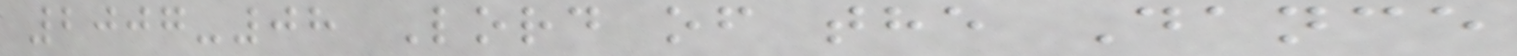2007-08 Lord of the Dance
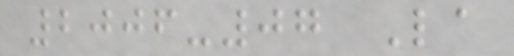2006-07 La
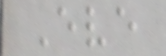Eve
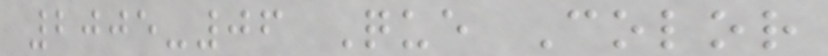2005-06 Que Color
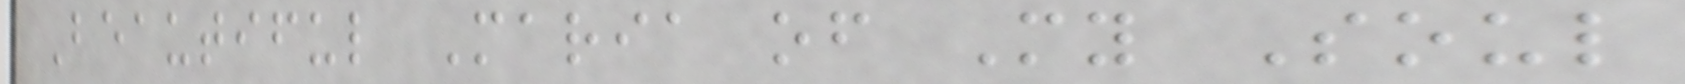Beautiful Maria of My Soul
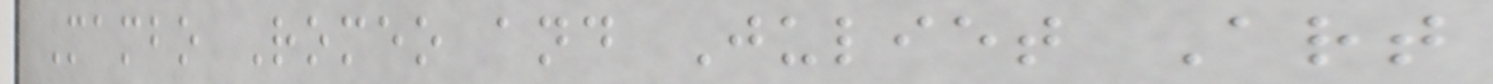Mambo Romeo and Juliet Art
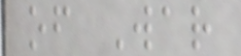of War
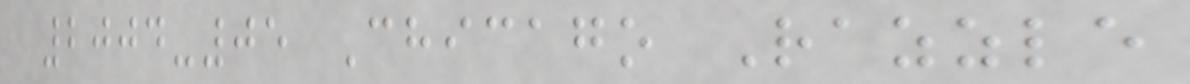2004-05 Chicago Razzle
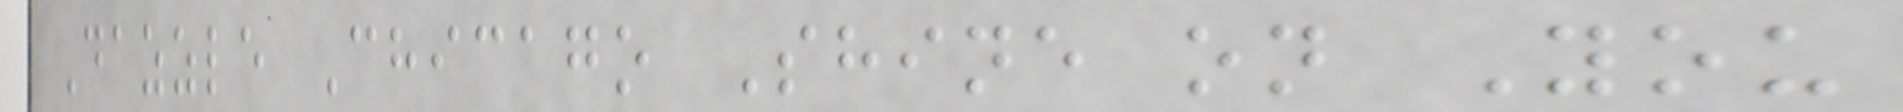Dazzle Chicago Shine on You
